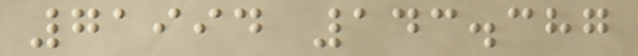71994 143.387
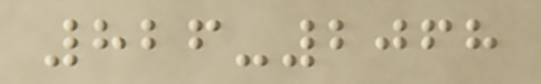826-2068
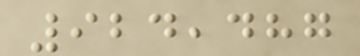924,487
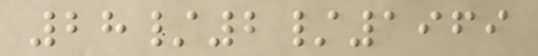28/2/1969
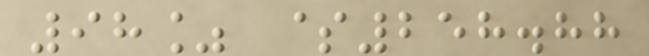98% $258.88
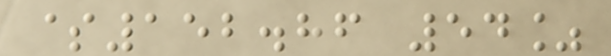$152.86 54%
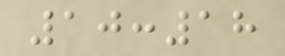10:18
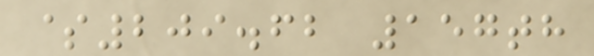$209.62 157th
